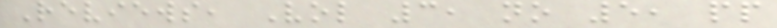Reviews, Vol 3, no 5, pp
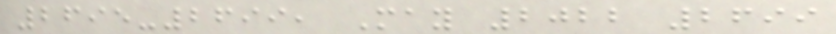2695-2699, May 2022 2699
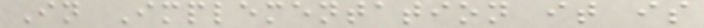In Implementation it is
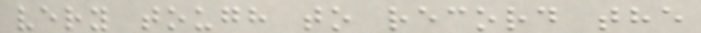very tough to record the
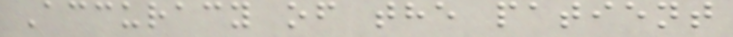Accuracy of the patient
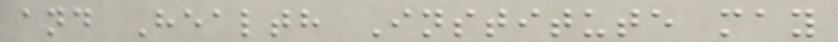and Health Institute may
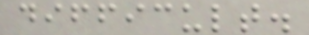difficult.
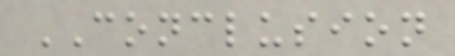CONCLUSION
